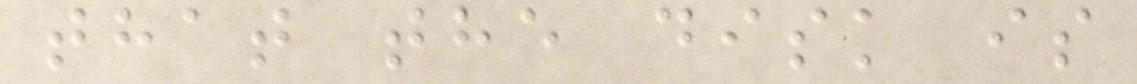that the disk is
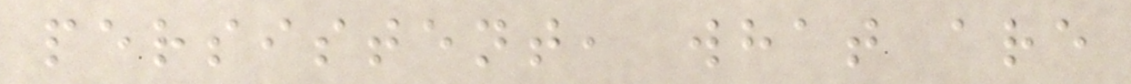persistent, what are
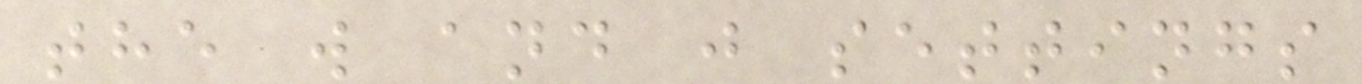the w and j settings
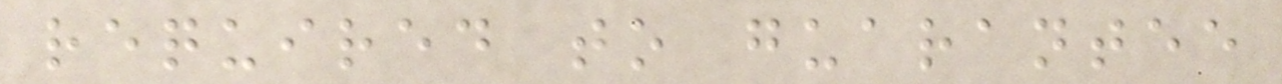required to guarantee
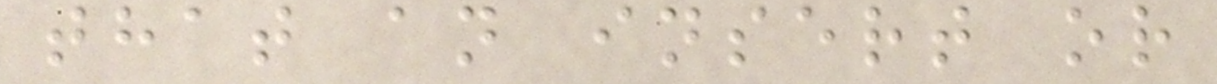that an insert or
